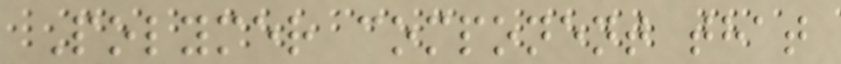Polymer component that
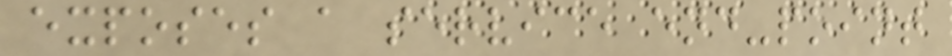exposes a service end-point
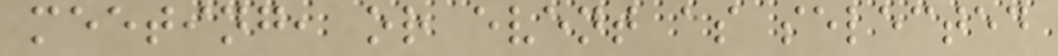meeting, or event as selected
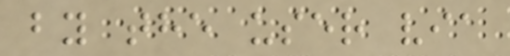by the user via
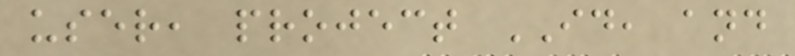user, project ID, and
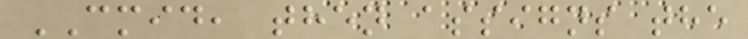CMID, then assigns the
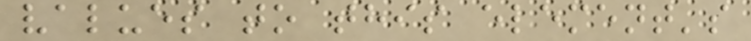values to this element's
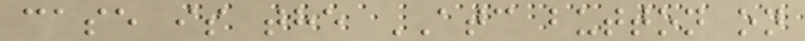case is the ATC button on
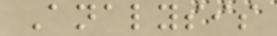Analysis
